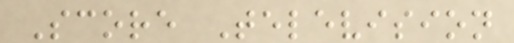Score Television
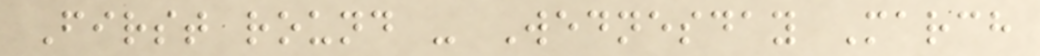First round - Wednesday March
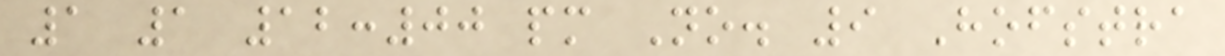1 1 12:00 pm No. 9 Hofstra
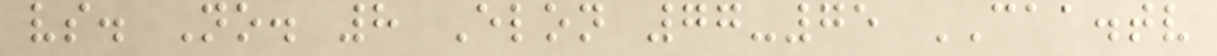vs. No. 8 Elon 77-75 CAA.tv
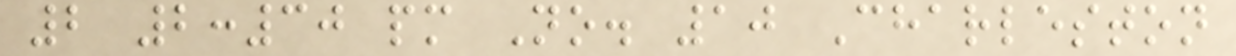2 2:30 pm No. 10 Charleston
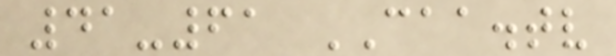41-61 CAA.tv
